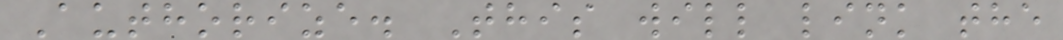Authorize. This will link the
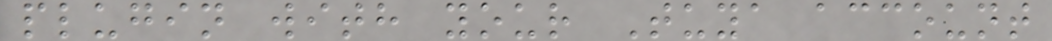plugin with your Tuya account
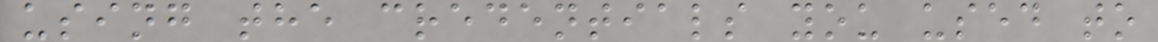using the credentials you used to
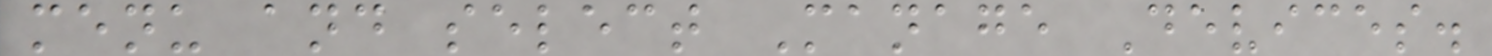menu and select Manage Devices.
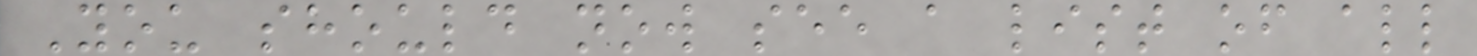You should now see a list of all
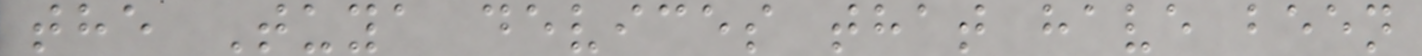the Tuya devices that have been
